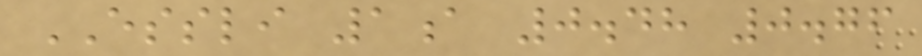ESSLI 1a 0.48 0.76
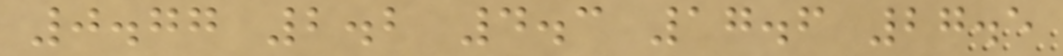0.77 2.2 4.3 17.6 27.5
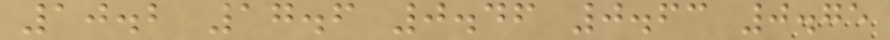10.2 17.6 0.46 0.63 0.75
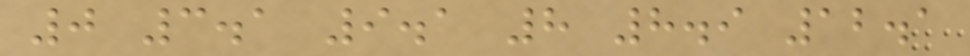0 3.1 9.1 8 8.9 12.1
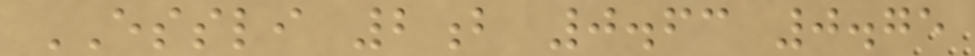ESSLI 2b 0.63 0.75
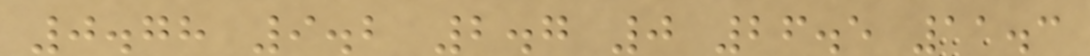0.78 9.2 2.7 0 26.5 11.3
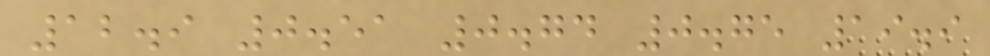12.9 0.51 0.74 0.75 19.9
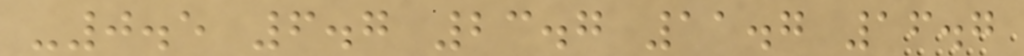-0.5 6.7 23.7 11.7 16.7
